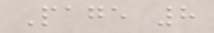Page 8
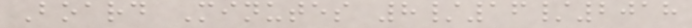Board Minutes 8/16/2018
